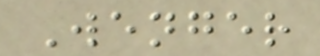Wenger
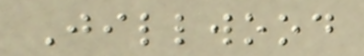Jillwood
